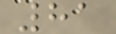81
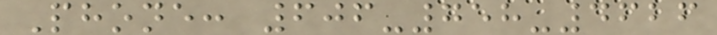Phone: 606-758-4626
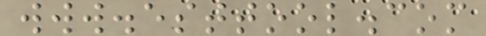www.esttool.com
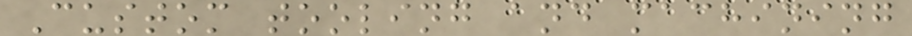Custom tooling and machining
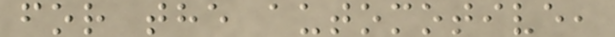for the automotive,
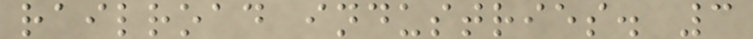railroad industries. 3
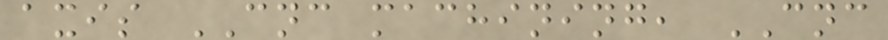axis CNC machining, CNC
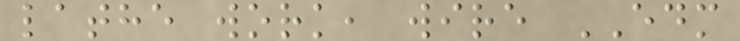lathe work, wire EDM
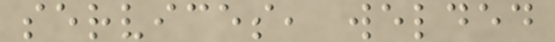services, welded
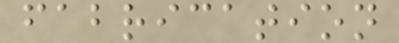fabrication
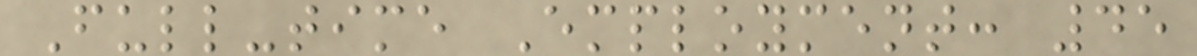Full-time Employment: 45
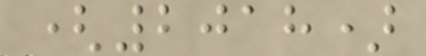(2018)
